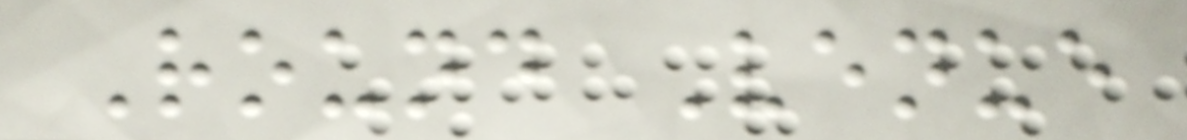Round Venue
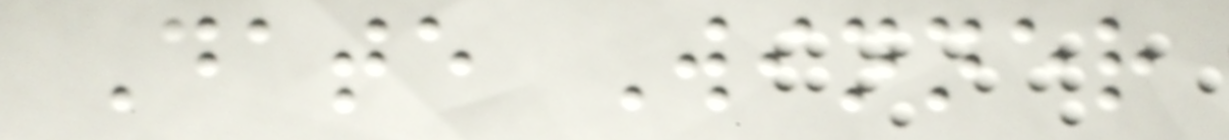Date Winner
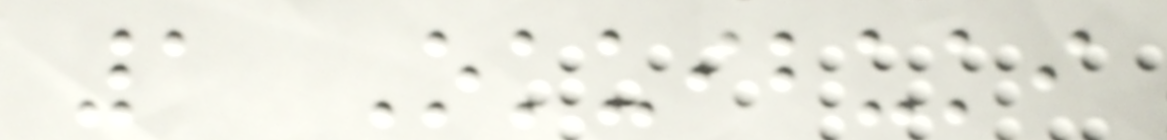1 Okuibuki
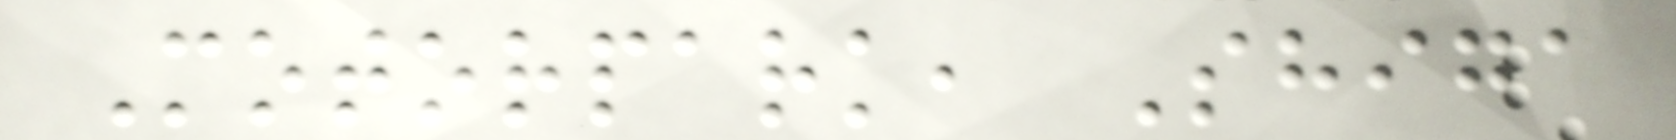Motorpark, Shiga
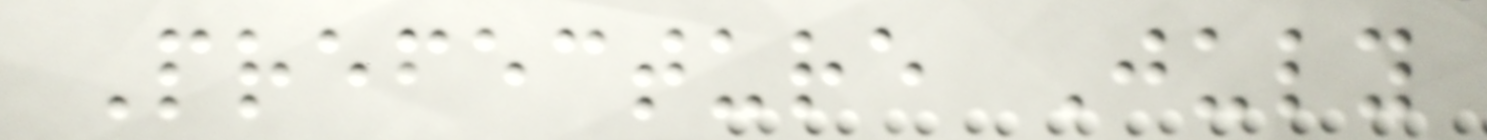Prefecture July
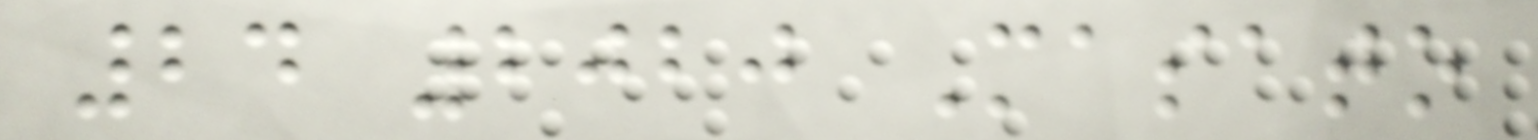24 2020 Masato
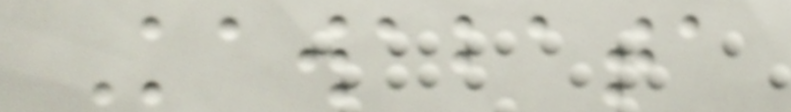Kawabata
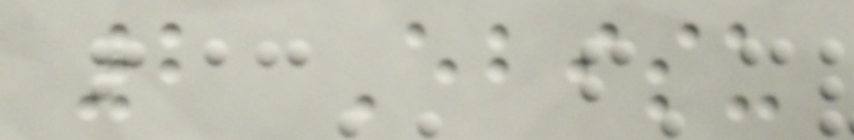2 Ebisu
